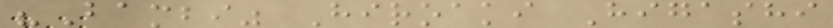"Bambi" Hiroaki Higashi
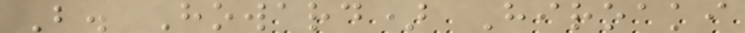B. Howard) Hiroaki
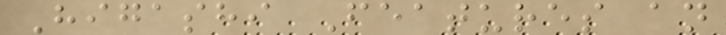Higashi Features an
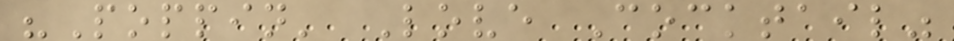"Poppin' Love Cocktail"
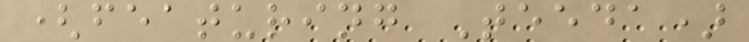(featuring Teeda)
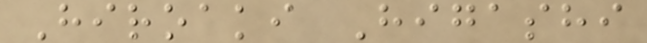Hiroaki Higashi
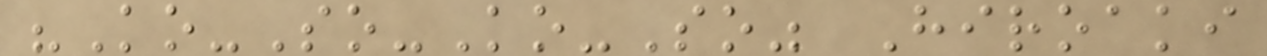"Ko-So-Ko-So" Hiroaki
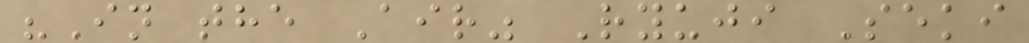"In the Air" Ryuji Seki
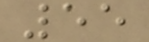55
